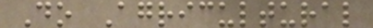Do Agricultural
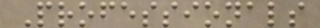Professionals
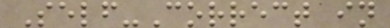Self-Correct in
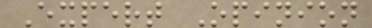Expert Opinion
